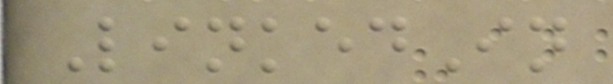LinkedIn
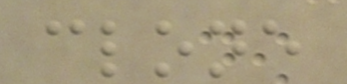clone
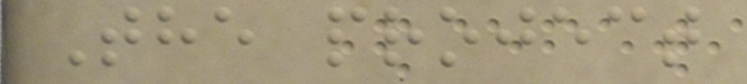The project
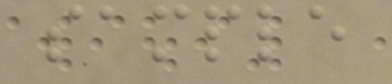sample
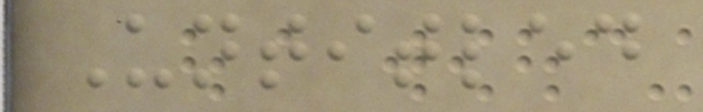Untitled
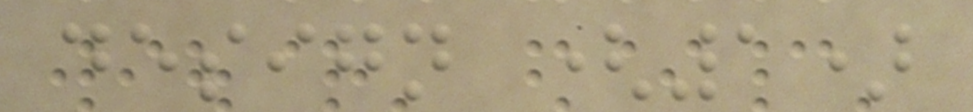design (1)
